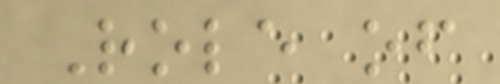Role of
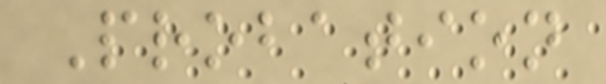Probation
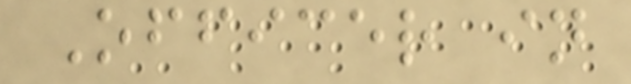Officer in
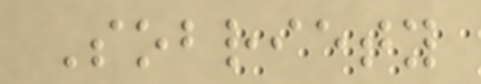Sobriety
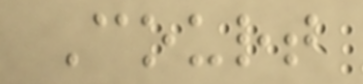Court
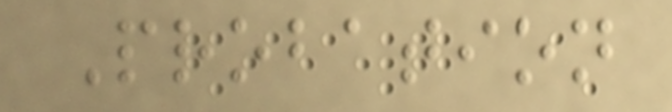Probation
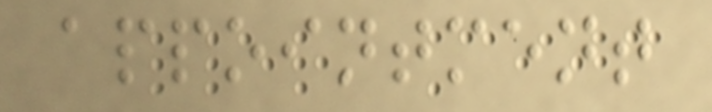appointment
